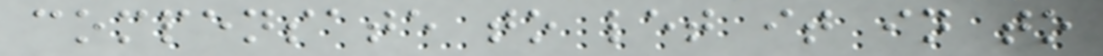compensate to let it in to
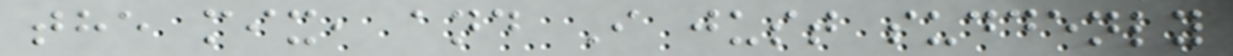the mix, and I just suddenly
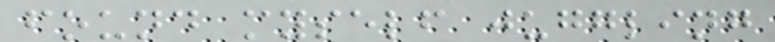found myself juggling
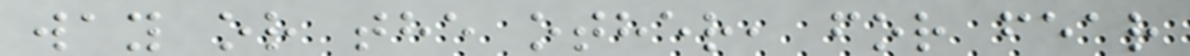way or the other, for fear
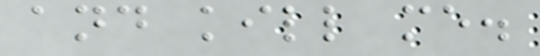and kill me.
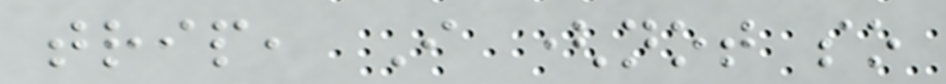trip, I (not so
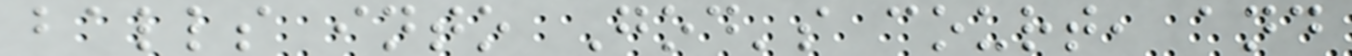balls into God's court, and
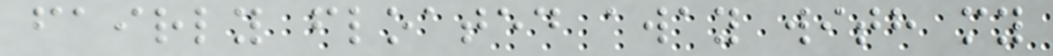fairly floated away with my
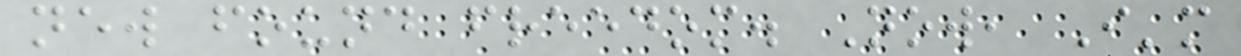new found freedom. Now, I'm
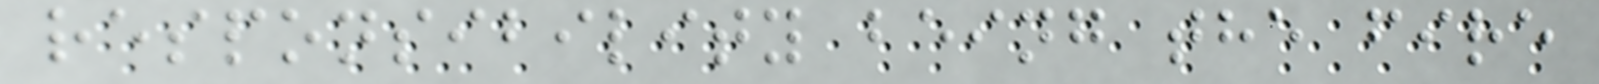responsibility being the fire
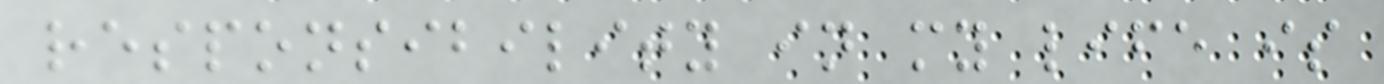responsibility in my life is
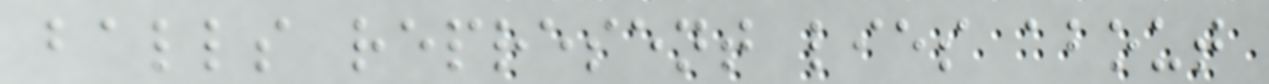balls represent lies about
